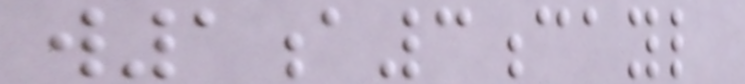w1a3cayl
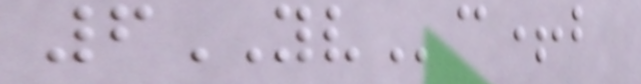6YVc+b
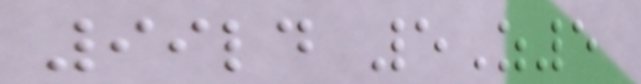99ld 5Z5
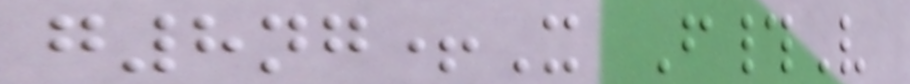g8ng+X F#V
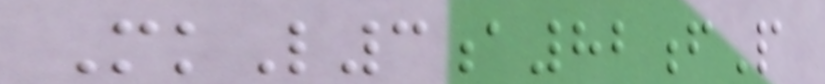MkL3a82fP
